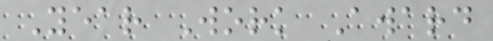Year Work Award
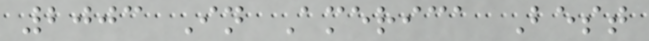2003 In America Best
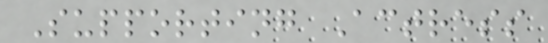Supporting Actress
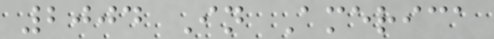2004 In America
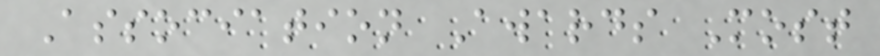Association Awards Most
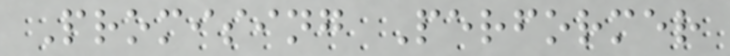Promising Performer
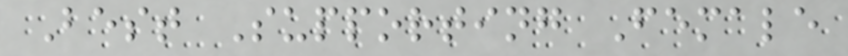Best Supporting Female
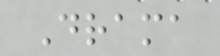Drama
